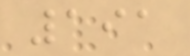191
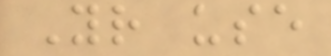Your use
